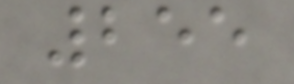255
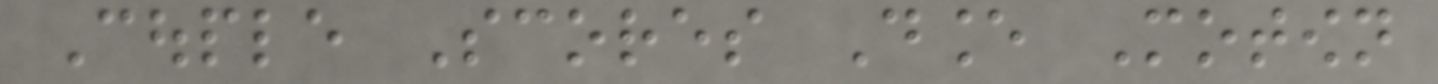Couple Scores Dance Motown
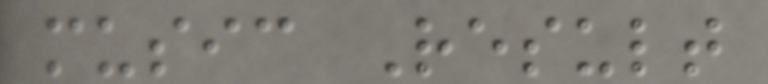music Result
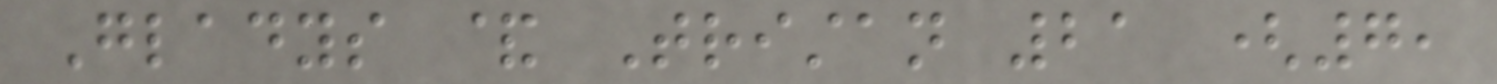Gladys & Tristan 21 (7,
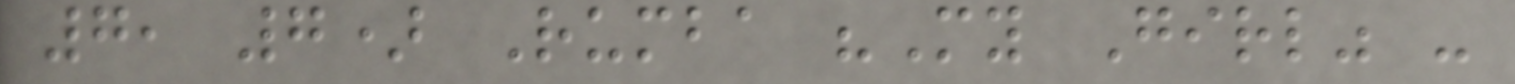7, 7) Rumba "My Girl" -
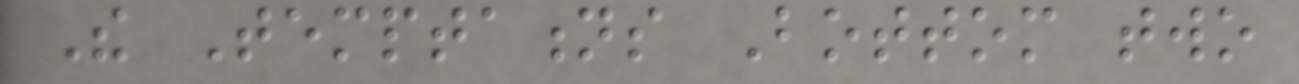The Temptations Bottom two
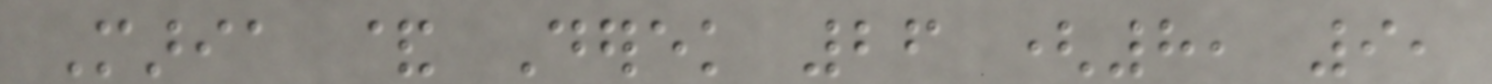Maria & Derek 26 (8, 9,
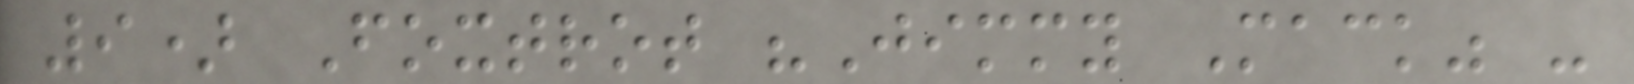9) Foxtrot "Jimmy Mack" -
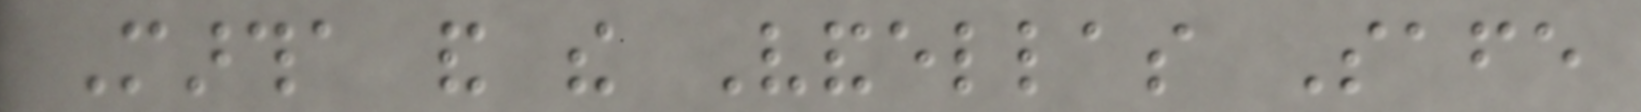Martha and the Vandellas Safe
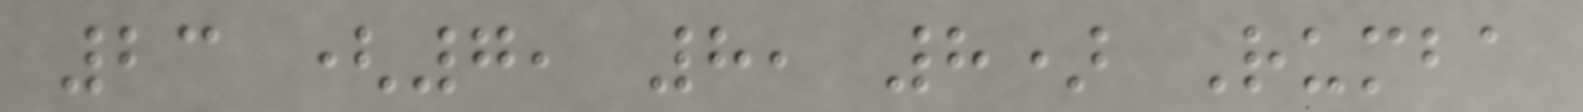23 (7, 8, 8) Rumba
